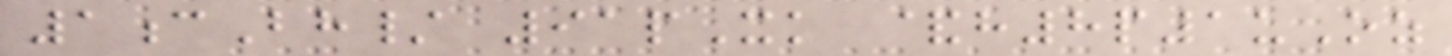1cBh/ 91pXk &h8p1uOz
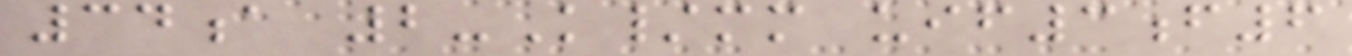34a 2-K/mm uif3f6
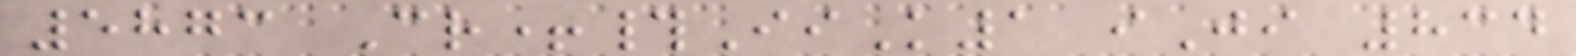5873 Cr+#IiK1 iJi 834
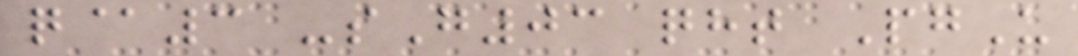q@3 -sG03 qht PgU
